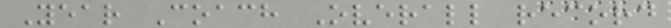Year Coach Overall record
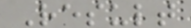Result
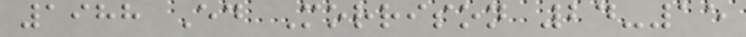1988 Ed Morrison 24-15
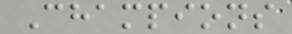Champions
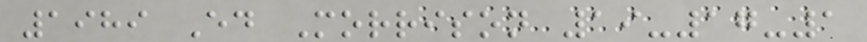1989 Ed Morrison 19-17-1
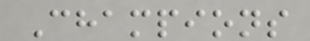Champions
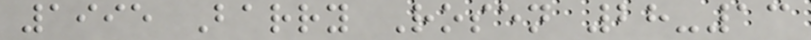1995 Barry Rosen 28-13
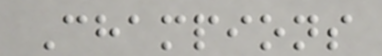Champions
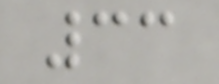33
